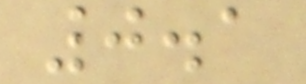0.1
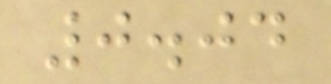0.04
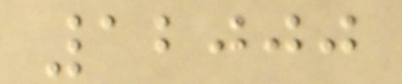12000
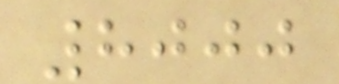8000
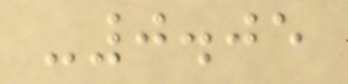-0.05
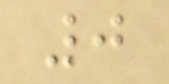0
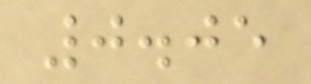0.05
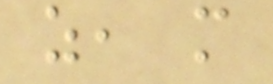z, m
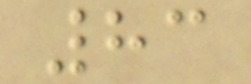83
